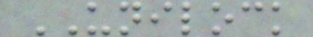UNILOCK
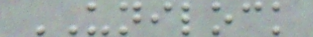UNILOCK
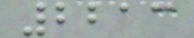2213
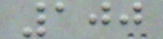100
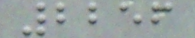2256
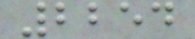2254
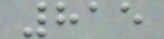815
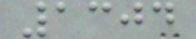1304
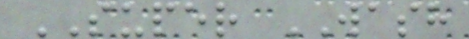SUPER WASH
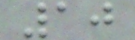10
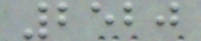2520
